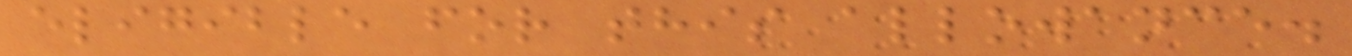eligible for this allowance.
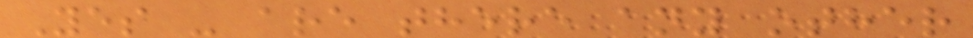Yes - are there any other
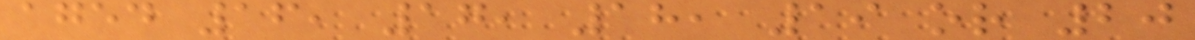aged 16, 17, 18, 19 or 20
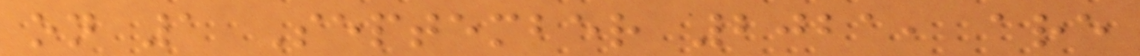on 1 September 2021, are
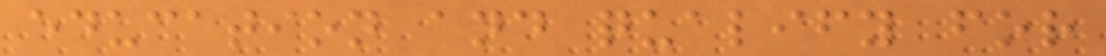education and qualify for
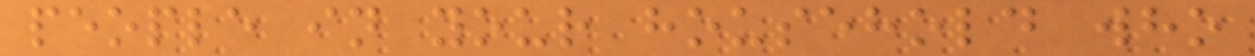people in your household who
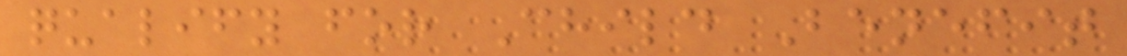qualify for Child Benefit
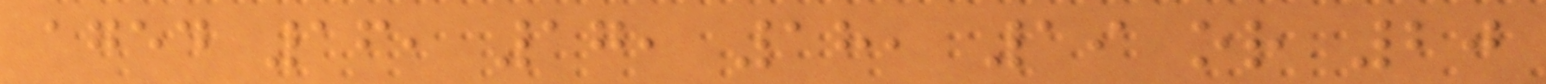aged 16, 17, 18, 19 or 20
